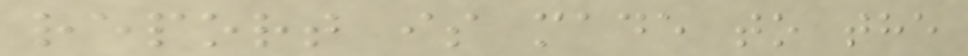report is made to the
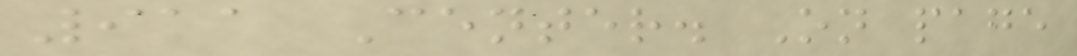911 Center. On page
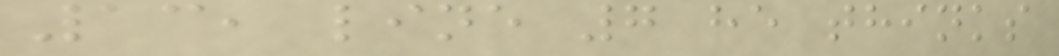13, line 7 he thinks
